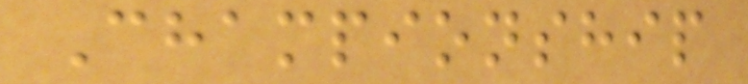Championship
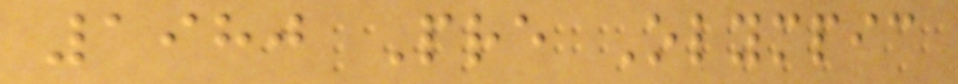1980 Pre Olympic
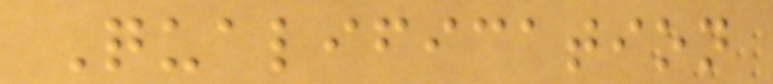Qualification
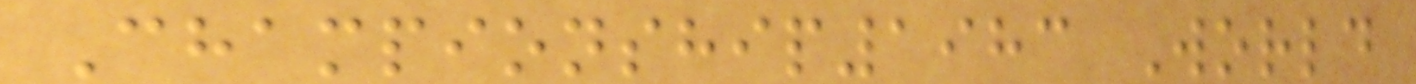Championship1983 World
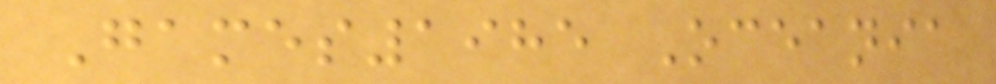Games1985 Oceania
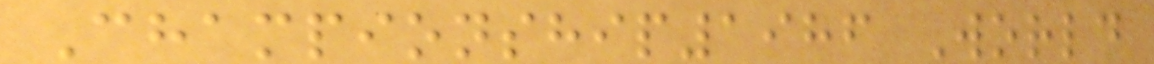Championship1986 World
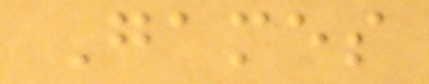Games
